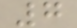7
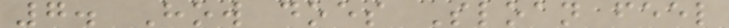7. How does Sloan feel
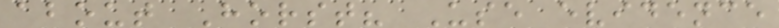about Horst? Use evidence
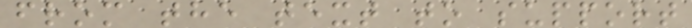from the text to support
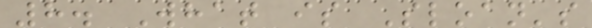8. What is Sloan's
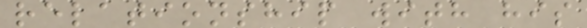relationship with his
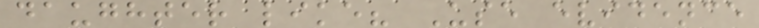daughter like? Use evidence
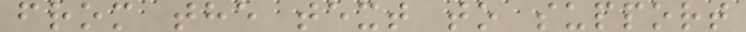from the text to support
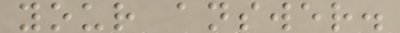your answer.
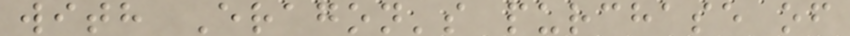with Eragon's purchase of
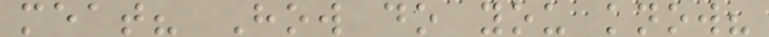meat? How do you know?
